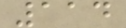114
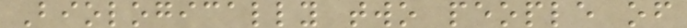Biologically two people of
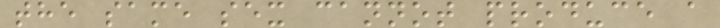the same sex cannot produce a
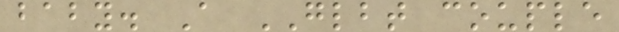baby. A GLBT couple
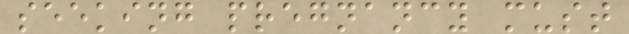seeking pregnancy must
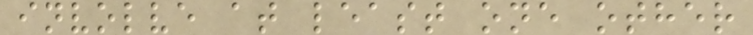involve at least one other
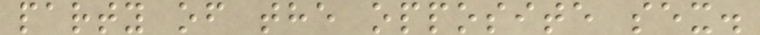party of the opposite sex.
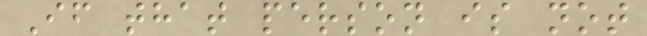If that person is not
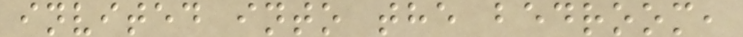invited into the bedroom,
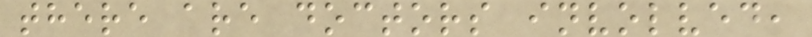there are doctors involved,
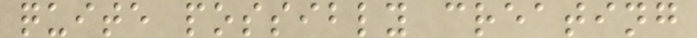quite possibly creating
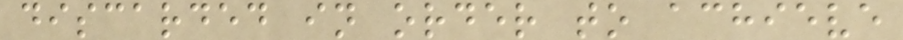discarded in order to achieve
